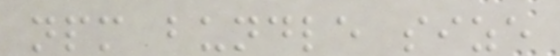npm bundle size
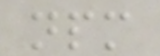npm
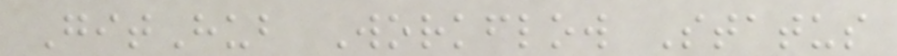GitHub Workflow Status
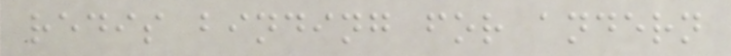redis binding for andern
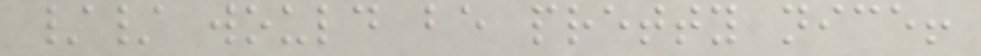// would be pretty nice!
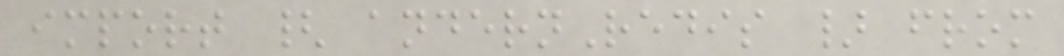import { andernRedis } from
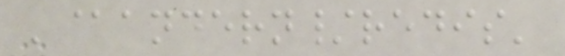'@andern/redis'
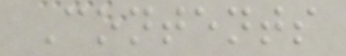Contents
